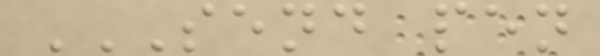SEND PEN
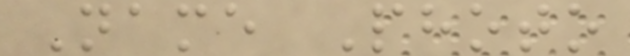Name Photo
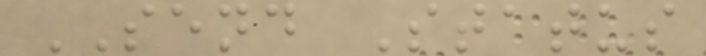SEND Status
